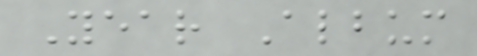Year Album
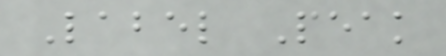Label Peak
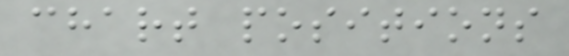chart positions
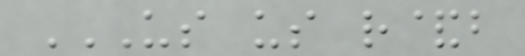US US R&B
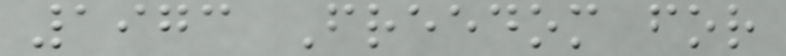1973 Freedom for
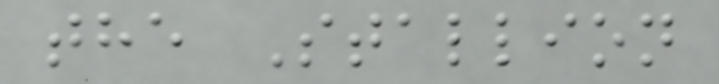the Stallion
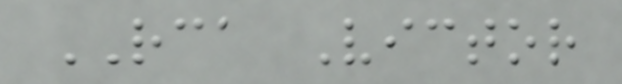RCA Victor
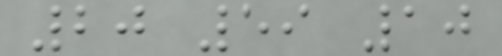20 59 10
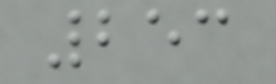253
